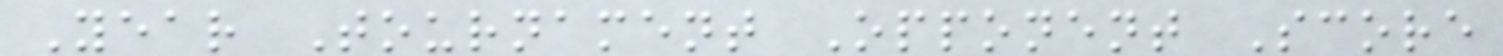Year Tournament Opponent Score
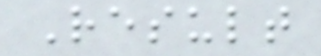Result
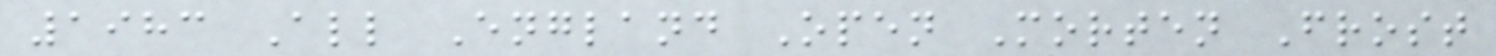1983 All England Open Morten Frost
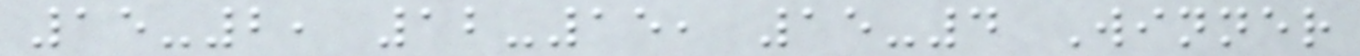15-2, 12-15, 15-4 Winner
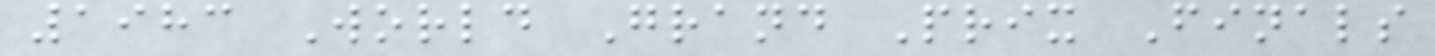1983 World Grand Prix Finals
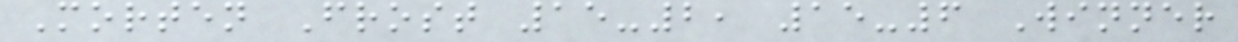Morten Frost 15-2, 15-6 Winner
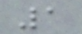1
